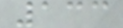133
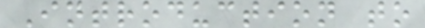Introduction to
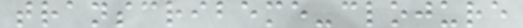transcribeme-clojure
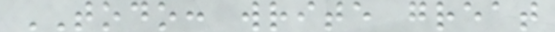TODO: write great
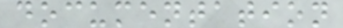documentation
